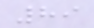89
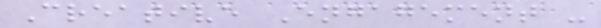Creative Engagement -
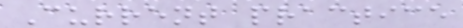Current practice
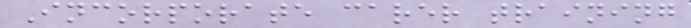Incorporate carer training
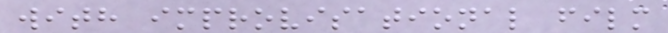with improvisational film
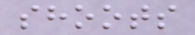shoots
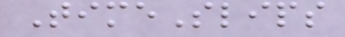TimeSlips
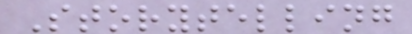Storytelling
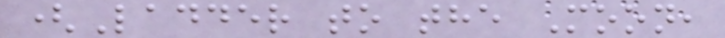(Ladder to the Moon,
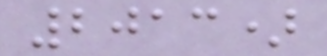2013)
